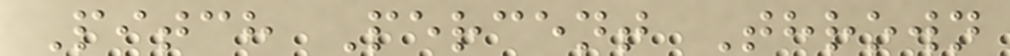Pitch Percent Thrown
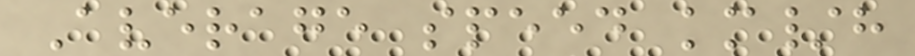Average speed km/h
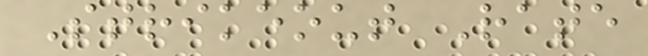Strikeout Rate
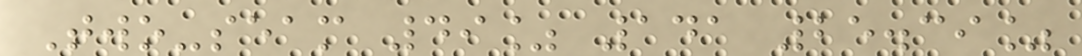Two-seam 49% 141 25.39%
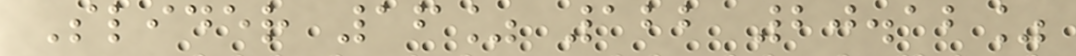Slider 16% 122 20.12%
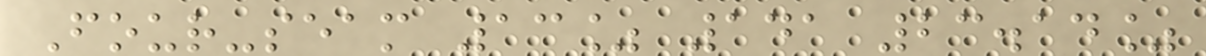Four-seam 13% 141 23.14%
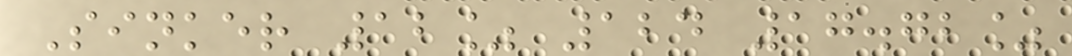Sinker 12% 124 17.72%
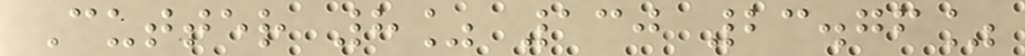Cutter 8% 130 23.76%
